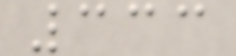333
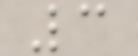3
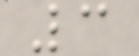3
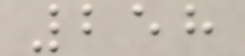258
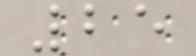25
